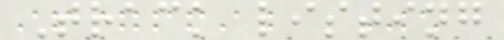Track listing
